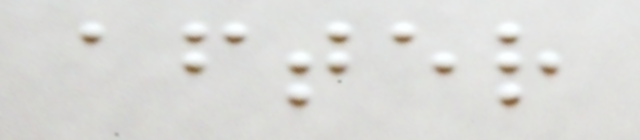after
